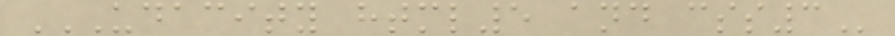UDACITY HTML5 AND CSS3
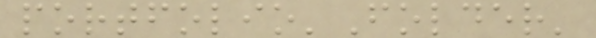portfolio'Folder'
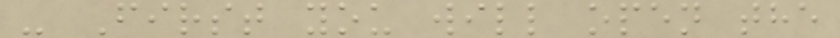- First you will open the
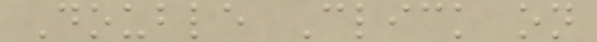Double Click on
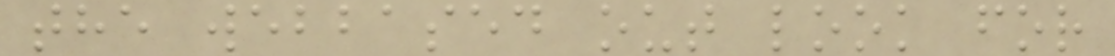the webbased out look for
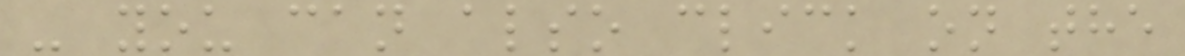- you can also click on the
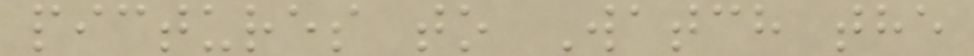pictures to Watch the
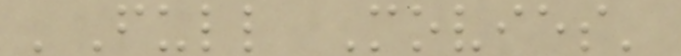'Full Movies'
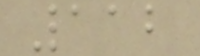112
